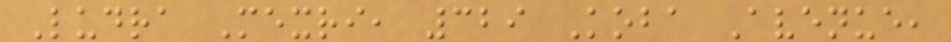Ludra Mexri, 329 Koba Avenue,
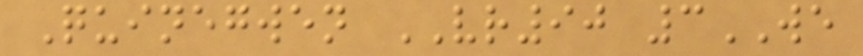Quinegwen VR90 3WE
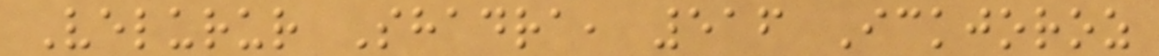Velurur Shadra, 516 Ickjoroz
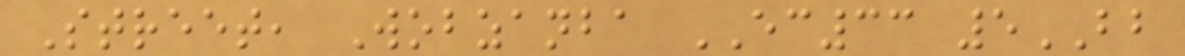Street, Wobzanba EC33 5BB
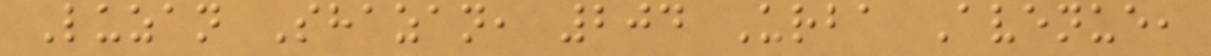Luzan Shazan, 204 Urba Avenue,
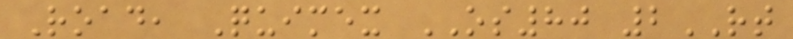Road, Quimex OS80 2RT
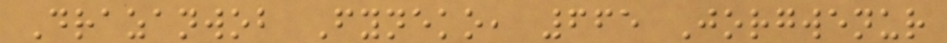Drazanwob Fyneko, 665 Jorgwenur
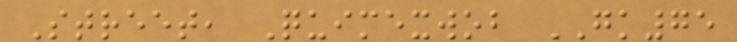Street, Quimexwob GK75
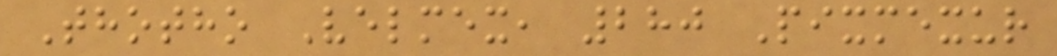Thotho Velmex, 280 Pixmexur
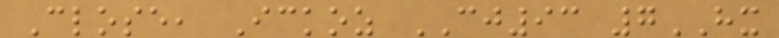Close, Ickoz CJ93 7HX
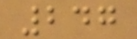247
